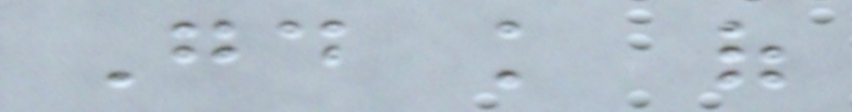Good knowledge of
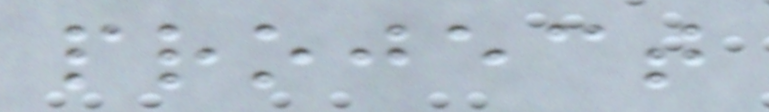project
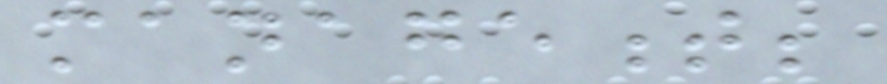management;
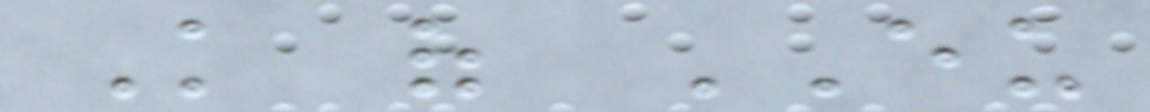Knowledge of EU
